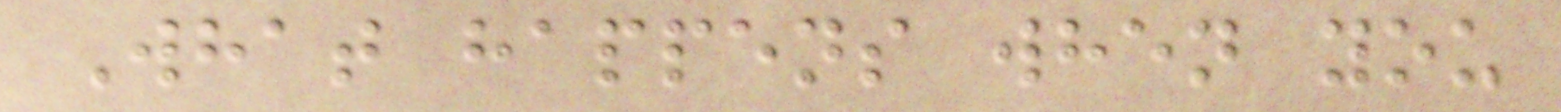What happens when you
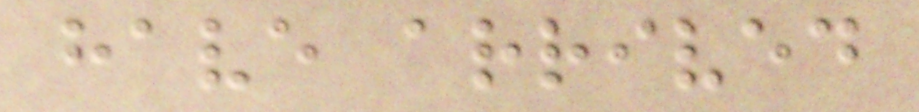have arrived
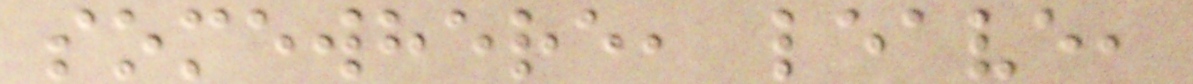somewhere, leave,
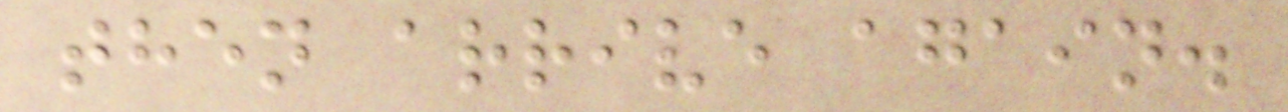then arrive again.
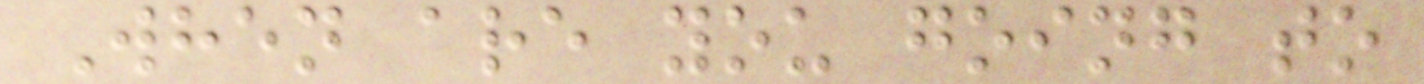When are you going to
